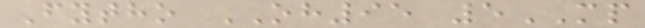Fytho OH95 5MP
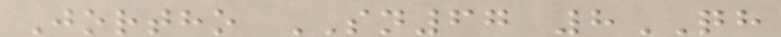Jortho SN67 8QH
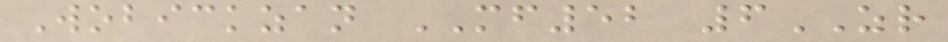Wobickzan MF52 6ZR
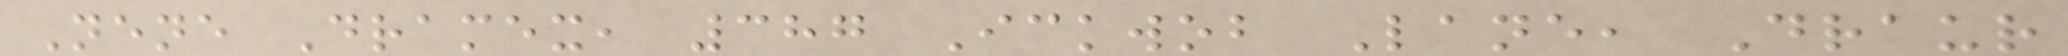Nene Dramex, 387 Ickwob Lane, Draur
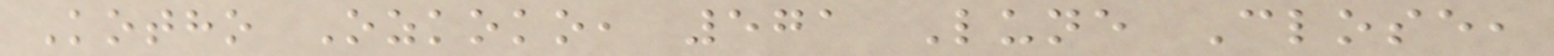Kotho Ozkoko, 571 Lune Close,
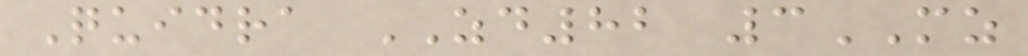Quidra ZD82 3MZ
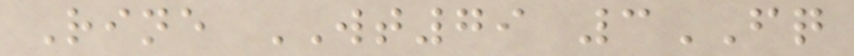Rine WT79 3FQ
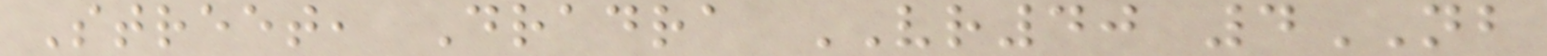Street, Dradra VR40 4NB
